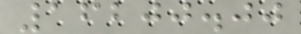16200.00
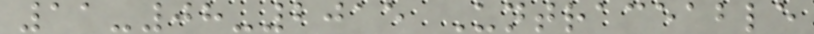11-08-2015 Untraceable
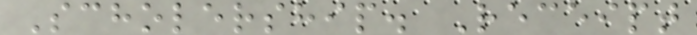Scholership. Receipt
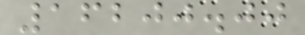16200.00
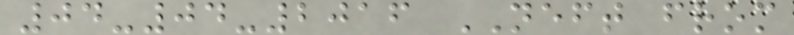04-04-2016 NEFT from
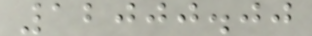12000.00
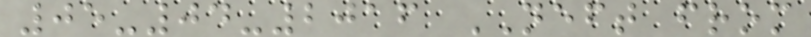05-04-2016 NEFT from
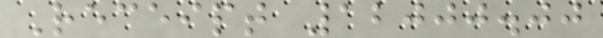Receipt 12000.00
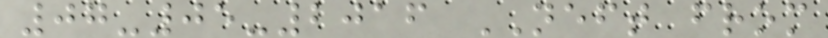07-05-2016 NEFT from
